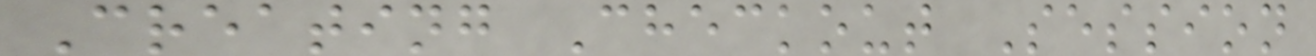Creating Checkout Session
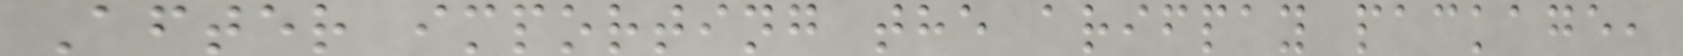After importing the arifpay package,
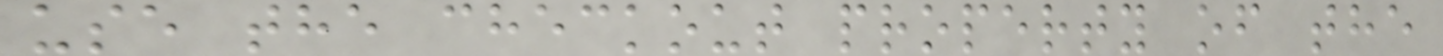use the checkout property of the
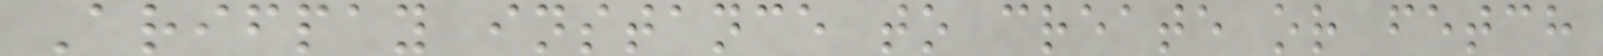Arifpay instance to create or fetch
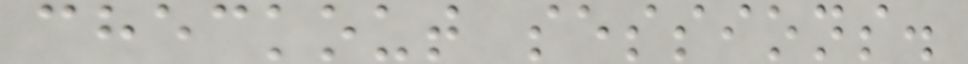checkout sessions.
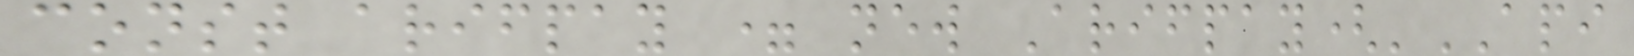const arifpay = new Arifpay('API
